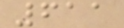611
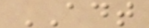ADT
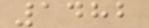1482
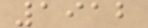1912
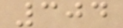304
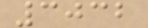3032
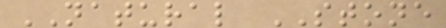NATURAL STONE
